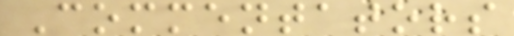Commentators
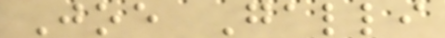Joe Galli
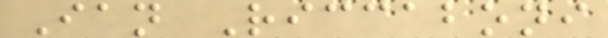Ian Riccaboni
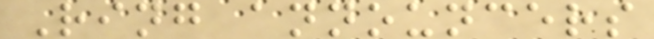Ring announcers
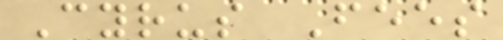Cyrus Fees
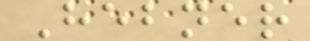Hebner
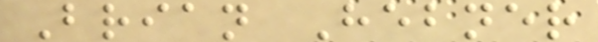Brian Hebner
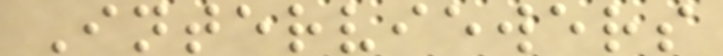Interviewers
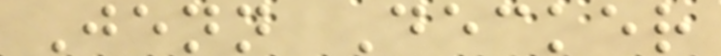Jenn Decker
